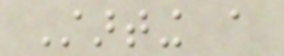Starting a
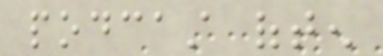podcast often
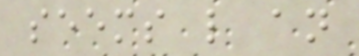seems like an
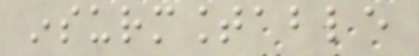insurmountable
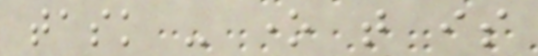task - one that is
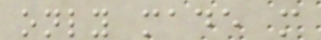only made more
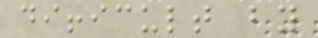difficult by
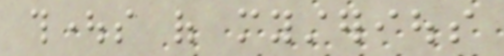thoughts of mysterious
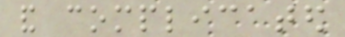and complicated
